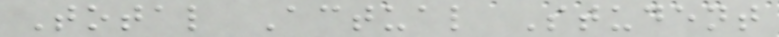Total Actual Student
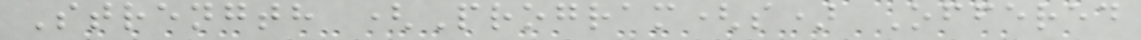Strength (Program(s) Offered
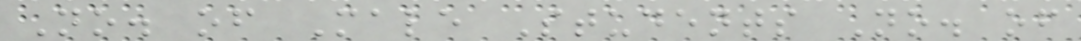No. of Male Students No. of
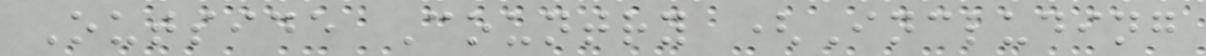Outside Country (Including
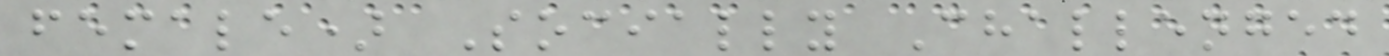female) Socially Challenged
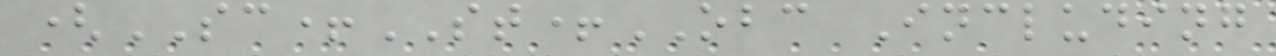(SC+ST+OBC Including
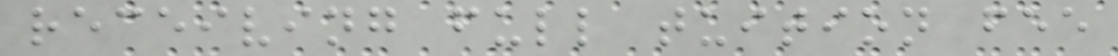receiving full tuition fee
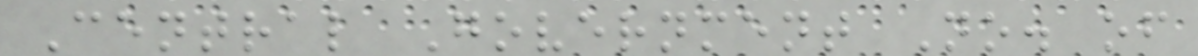Central Government No. of
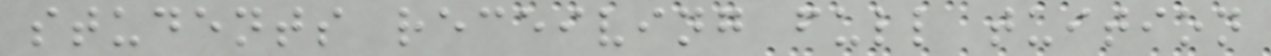students receiving full tuition
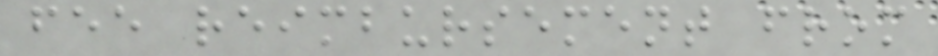fee reimbursement from
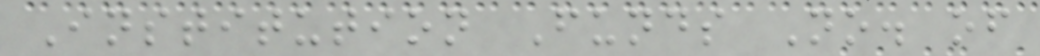Institution Funds No. of
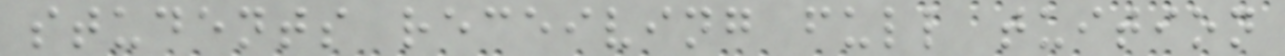students receiving full tuition
